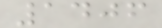1406
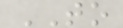TO
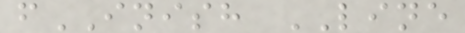fINISH LINE
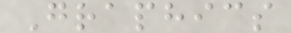Graphics
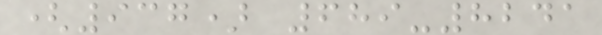(937) 689-8241
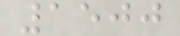1500
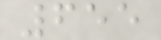655
